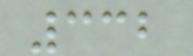332
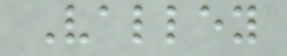Valley
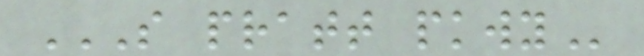S PRATT PKWY
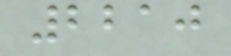2210
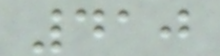410
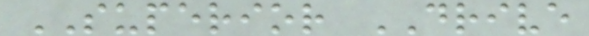SUPERIOR DRIVE
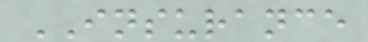INSURANCE
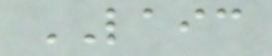LAIC
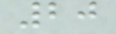20
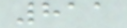811
